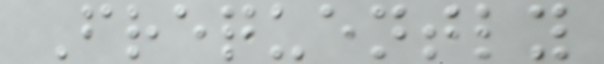Frequently
